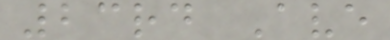23rd Ave
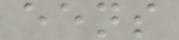eens
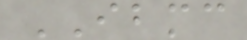IBMC
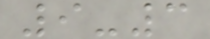9-3
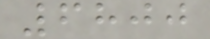6800
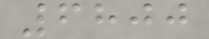6800
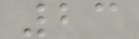23
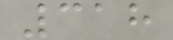318
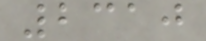2310
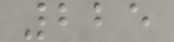225
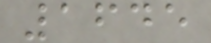1645
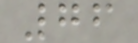76
